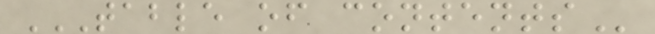TABLE OF CONTENTS
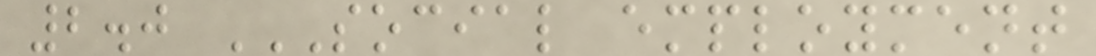2.0 SOCIAL EMPLOYMENT
